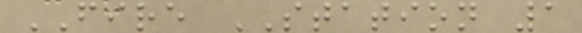FIRE STATION 1
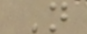N
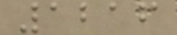1216
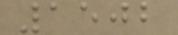1502
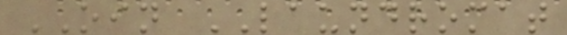OIN LAUNDROMAT
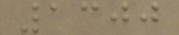1300
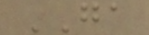GA
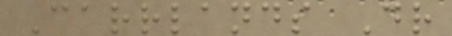Carrlands Dr
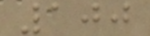100
